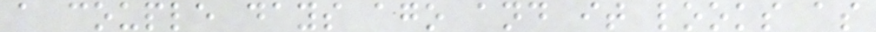a couple days ago and it looks as
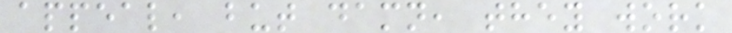appeal, but damn, they work
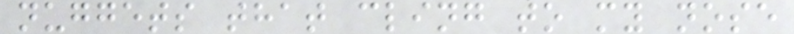nuggets that cling to my nose
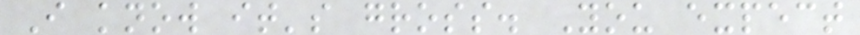I know it's gross. You expect
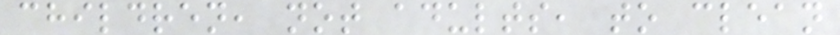children, not adults, to clean
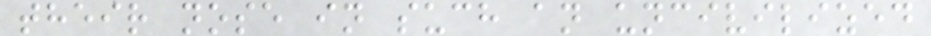their nose in such an uncivilized
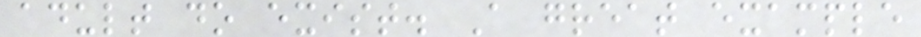adult do exist. A great example
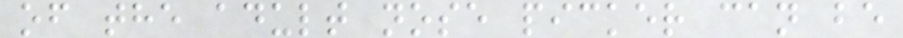of the adult nose picker can be
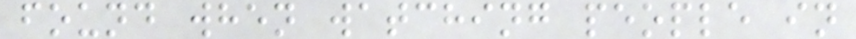found when watching people in
